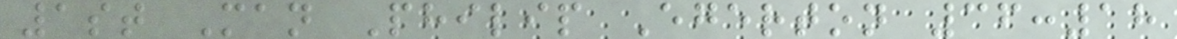1st Man Philip Egerton 36:18
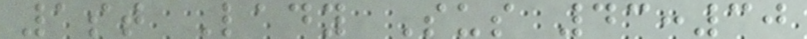1st Lady Sus 43:30
